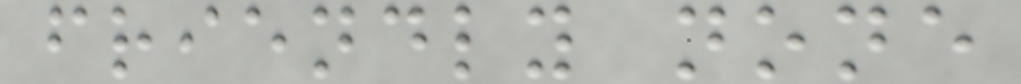friendly none
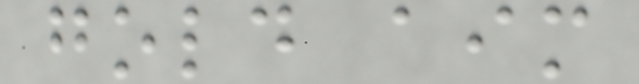gold aim
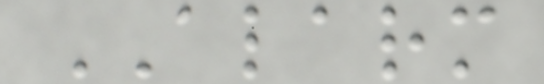ALARM
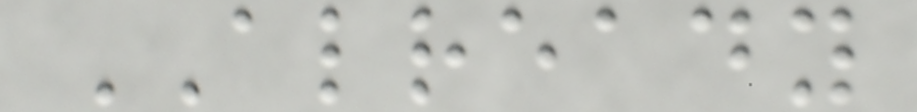ALREADY
